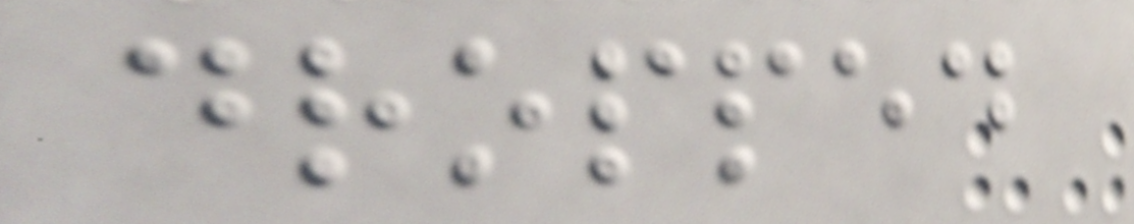dropped
